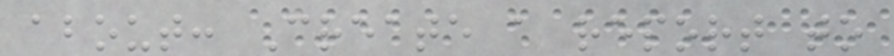about: Create a report to
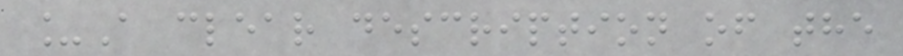_A clear description of the
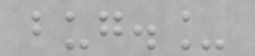bug._
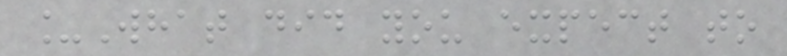_What did you expect to
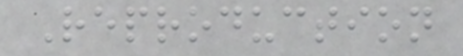Reproduction
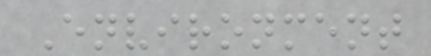Environment
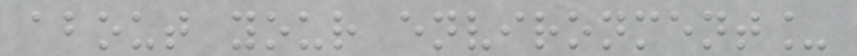about your environment_
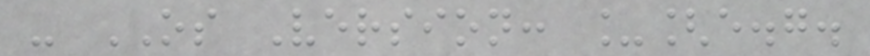- OS Version: _[e.g.
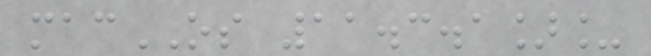macOS 11.3.1]_
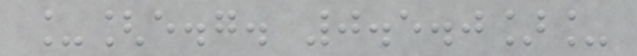_[e.g. 0.5.0]_
